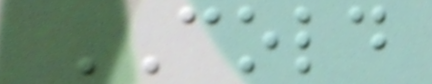COLD
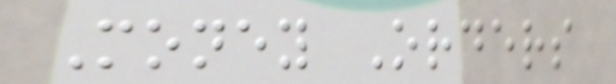Money Orders
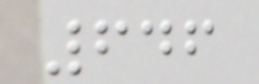646
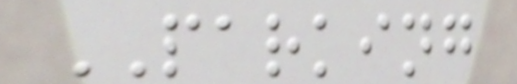PARKING
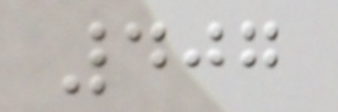407
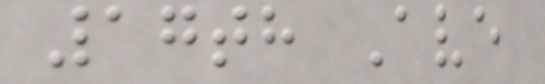17th Ave
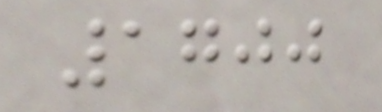1700
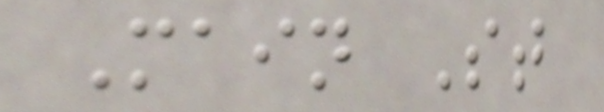Main St
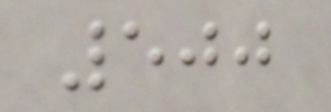500
